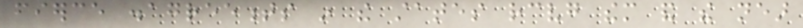fierce disagreements in the states receiving them and the near
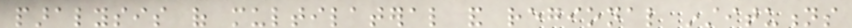paralysis of multilateral and regional institutions
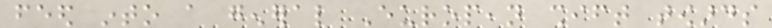feed into a general European shift towards
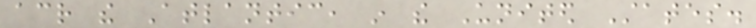across the Atlantic, in the United States.
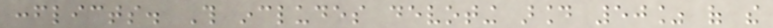conflicts. This includes devoting around 50% of the
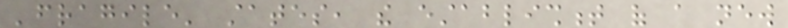'fragile' states, the establishment of a new
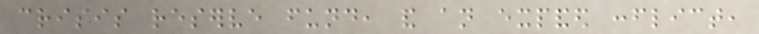crisis reserve fund, and an expanded conflict,
